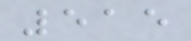515
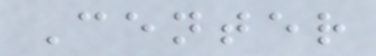Center
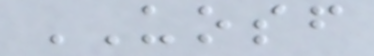UOSF
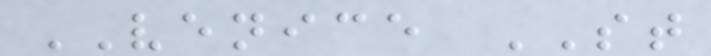VENICE ST
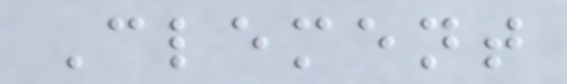Clement
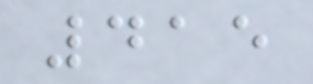415
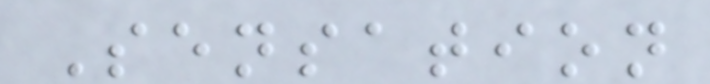Sensation
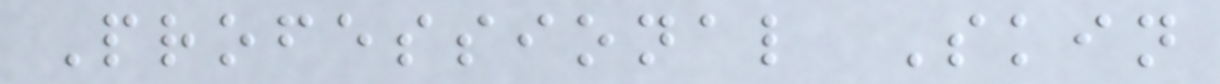Professional Skin
